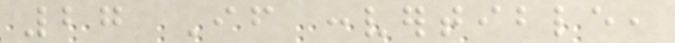27 If convertible,
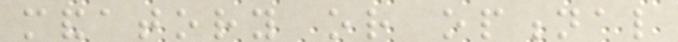mandatory or optional
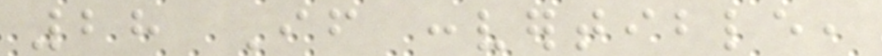28 If convertible,
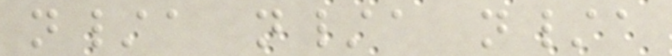n/a n/a n/a
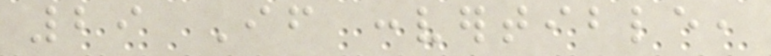29 If convertible,
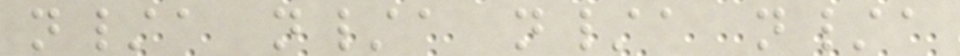n/a n/a n/a n/a
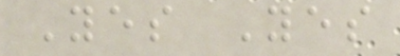Yes Yes
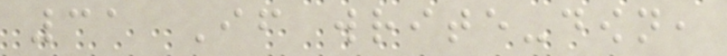31 If write-down,
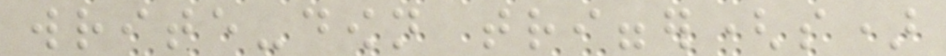write-down trigger(s)
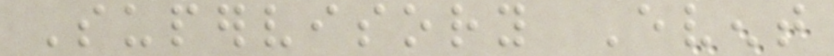Supervisory Event
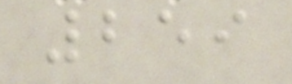259
